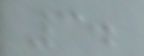3.
